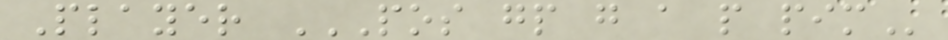Player POS GP G A P PIM
